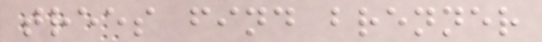trees find brenner
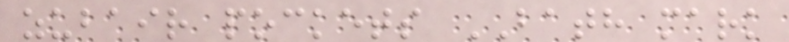zubair pockets BATH mark
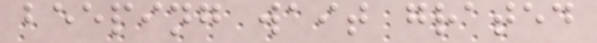beeping wait grated
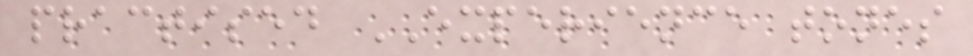practised EXPERIENCE tones
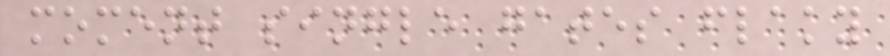moment single gates flaky
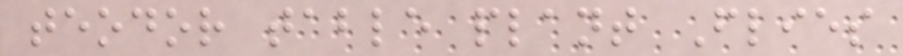teodor table plant Flies
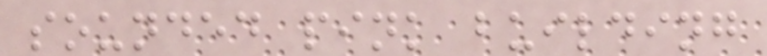sounded pink building
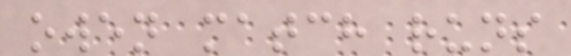owen match runs
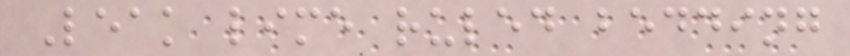Leak lime ruled bedding
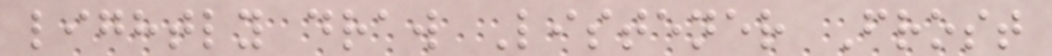lightly draw Listener Frost
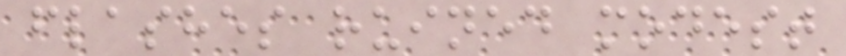flashes ruined modest
